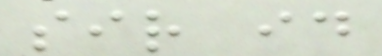sir id
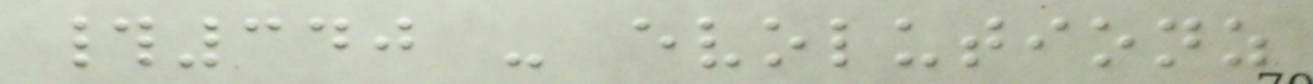#340 - evolutionz
